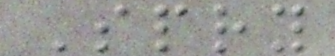Spry
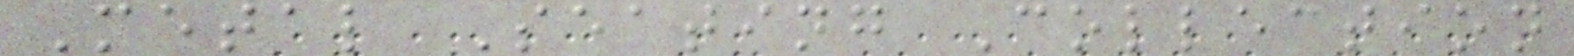Metal Seating Collection
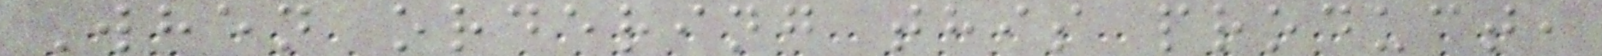When ordering this product,
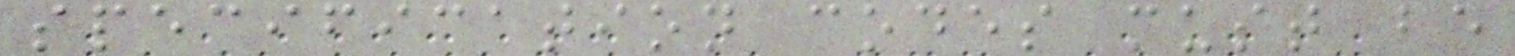specification codes must be
